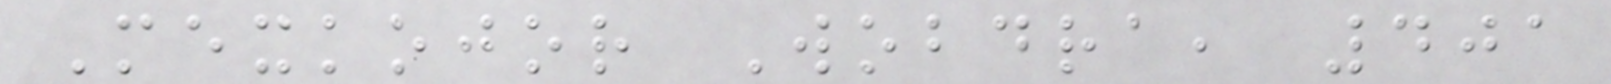Mexkojor Wobdra, 401
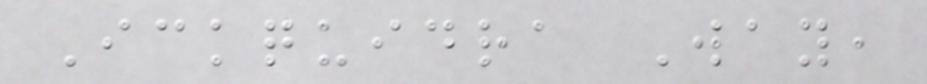Ickquidra Way,
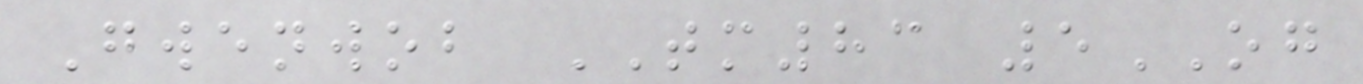Gwenwob TM83 5OG
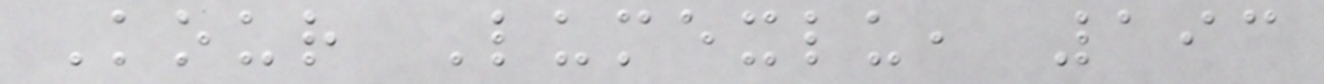Kour Lumexlu, 193
